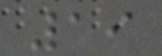19
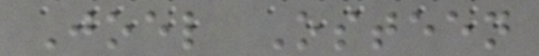Joel Osteen
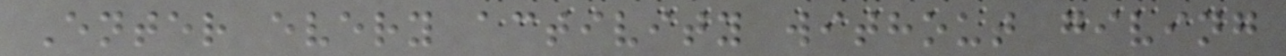Enter every activity without giving
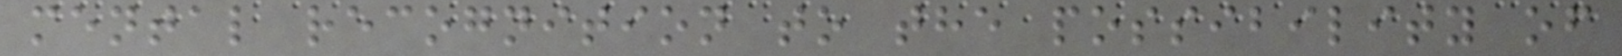mental recognition to the possibility of
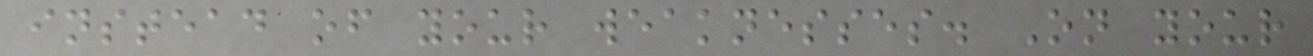instead of your weaknesses. On your
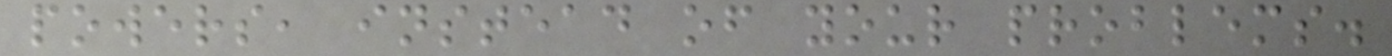powers, instead of your problems.
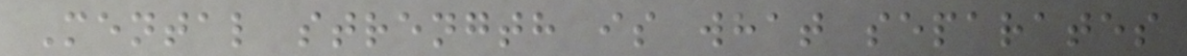Mental strength is what separates
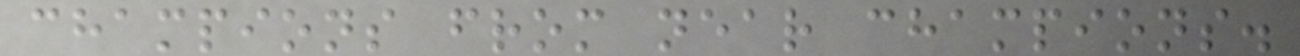champions from near champions.
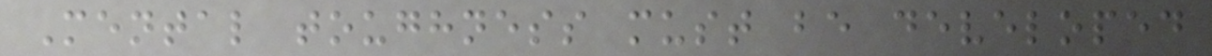Mental toughness must be developed
